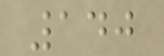140
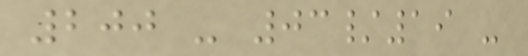200 - 03/19 -
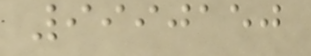9990150
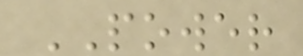POWER
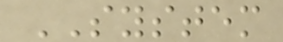SYSTEM
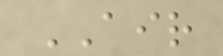AIR
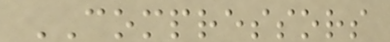COMPRESSORS
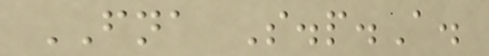FNA S.p.A.
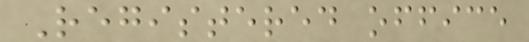Registered office
